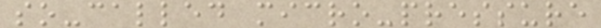so-called micro-pressure
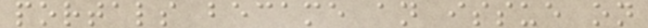portals became an issue on
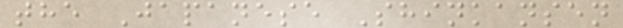the Japanese Shinkansen
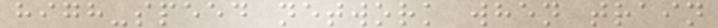high-speed network when train
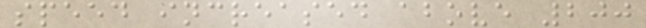speed increased above 200
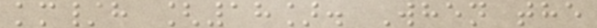km/h [18]. When the
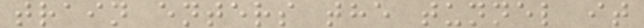train enters the tunnel it
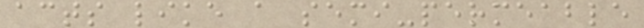acts like a semi-permeable
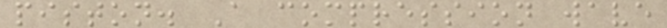piston. A compression wave
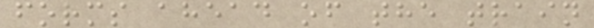forms ahead of the train
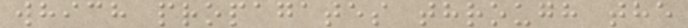which propagates through the
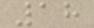18
